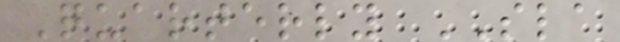Quarterly SLA
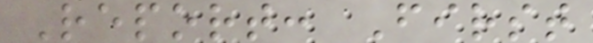Report: First
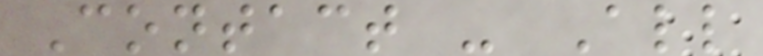Contact - All
